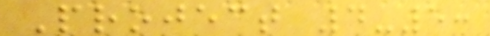Project 4-5:
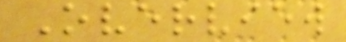Overview
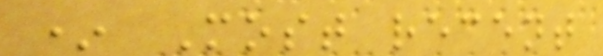* Most recent
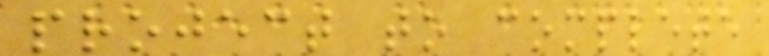project to complete
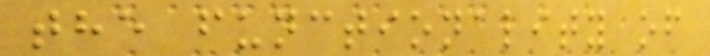the functionality of
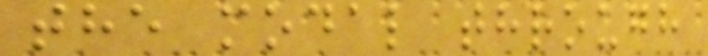the modal through
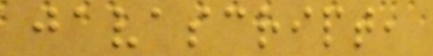javascript,
